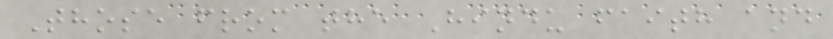Those from the Hindu faith and
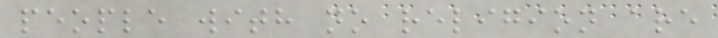people with no religion are
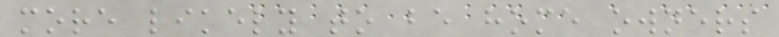more likely to be home owners
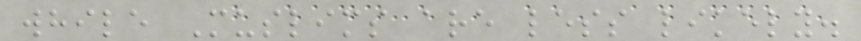while Muslims are less likely.
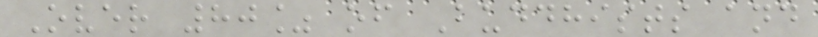Over 80% of Buddhists and
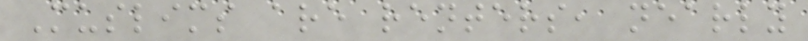Muslims are renters, nearly
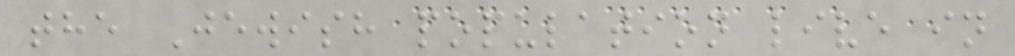the Jewish population live in
